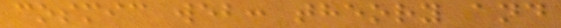cosmic web: theory and
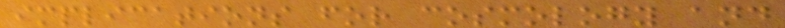implications for cosmology and
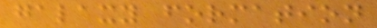galaxy formation
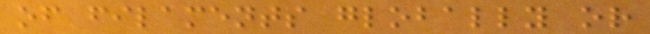of filaments globally or
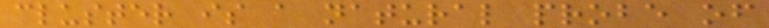cluster is a natural probe of
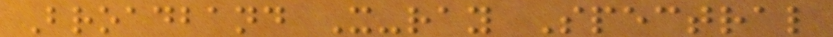Broadband X-ray Spectral
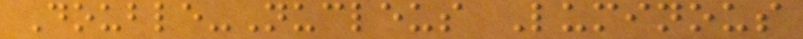Double-Nucleus Luminous
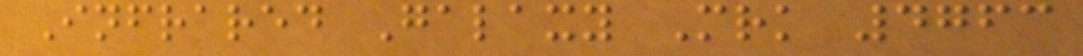Infrared Galaxy Mrk 4763
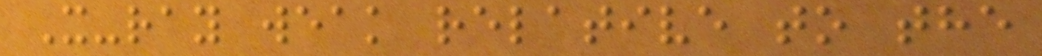X-ray weak relative to the
